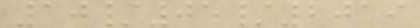10/05/2019
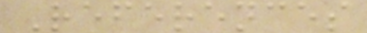References
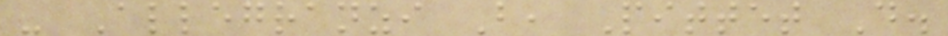- Allegranzi B, Pittet D.
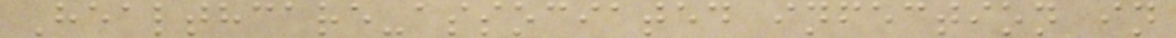Healthcare-associated infection in
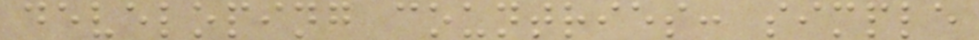developing countries: simple
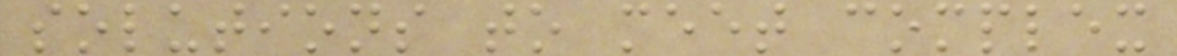solutions to meet complex
